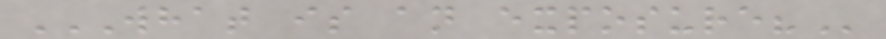WHAT IS AN EXPOSURE?
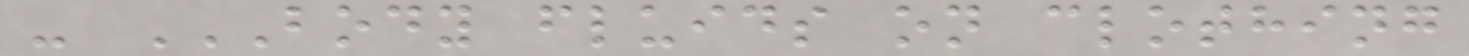- BODY FLUIDS ON CLOTHING
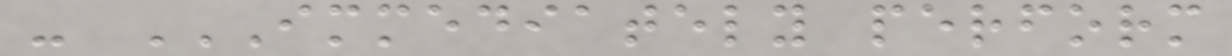- IMMEDIATELY PERFORM
